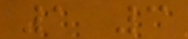1 3
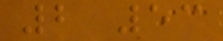2 53
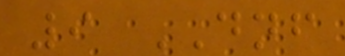9 DNF
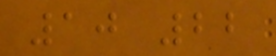10 22
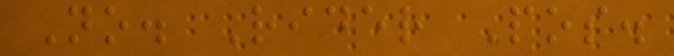No. Rider Pos.
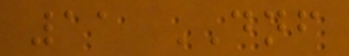11 DNF
